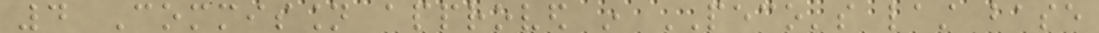4 Commission approved in PECO's last base
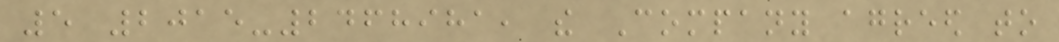5 2015-2468981, the Company agreed to
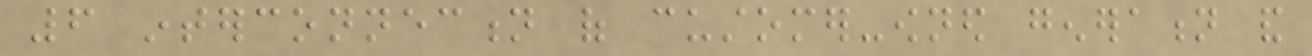6 interconnection of customer-owned generation and
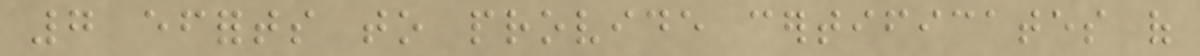7 efforts to provide certificates of
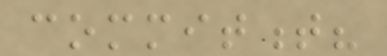commitment?
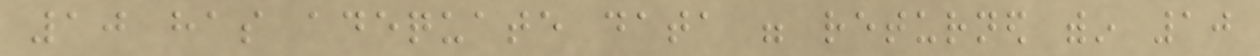10 has adequate data were returned within 10
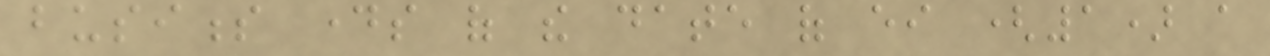business days of the date of either (1) a
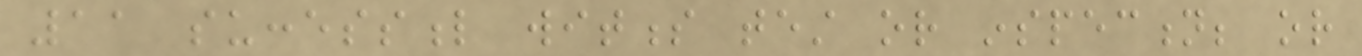11 successful witness test or inspection; or
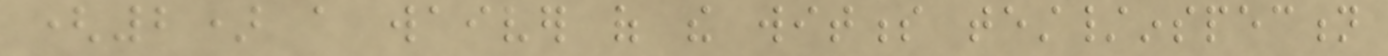(2) a waiver of the witness test/inspection
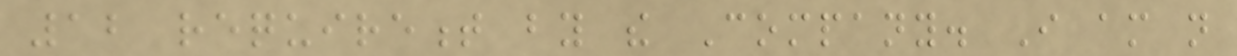12 requirement by the Company. I am not
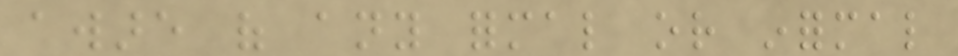aware of any formal or informal
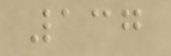137
